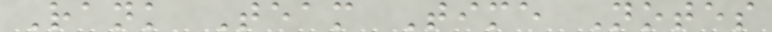Rank Team Time Notes
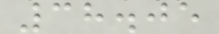38.05
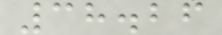38.26
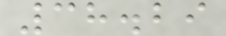38.29
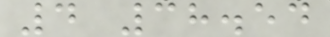4 38.54
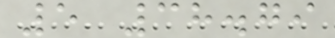5 38.79
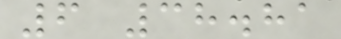6 38.81
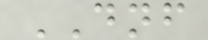DNF
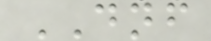DNF
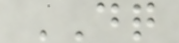DQ
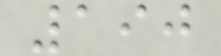190
